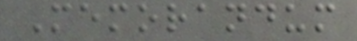Memorandum
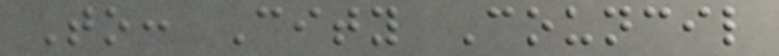To: City Council
